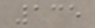135
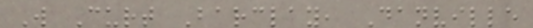W Curt Barclay, Danville
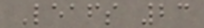Leafs 23
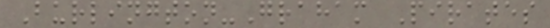Burlington-Graham Pirates
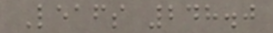Leafs 248.0
